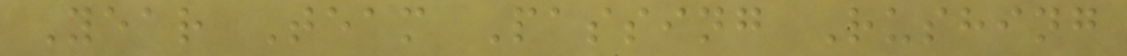Year Team Passing Rushing
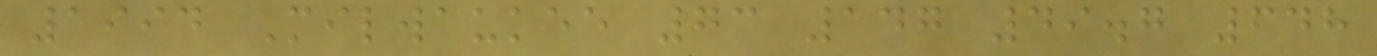1994 Milwaukee 73 147 49.7 648
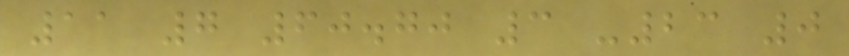11 7 60.70 3 -23 0
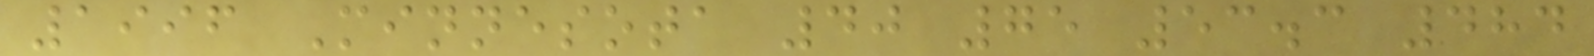1996 Minnesota 40 75 53.3 484
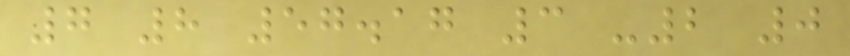7 8 57.17 3 -2 0
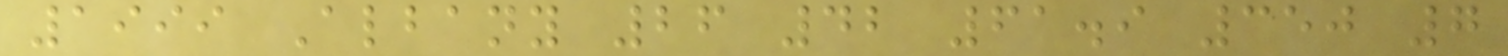1999 Albany 26 42 61.9 350 7
